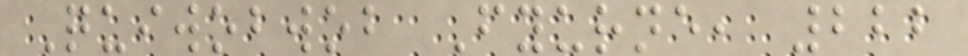Quiwobwob Fyurne, 222
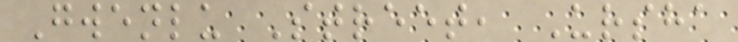Gwenlu Street, Ursha
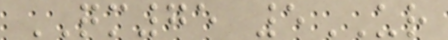QM75 5UR
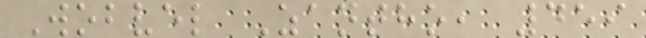Wobvel Zantho, 459
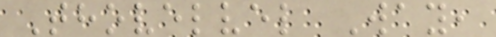Thovelvel Way,
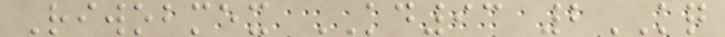Riwobmex KD93 2KQ
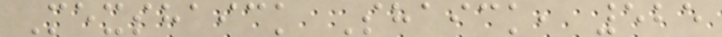Mexshaick Shaick, 525
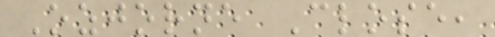Ozjorne Close,
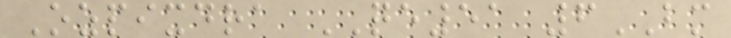Ozpixdra QE51 6BM
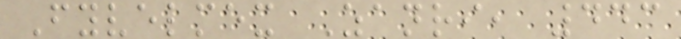Fyvelmex Zanri, 443
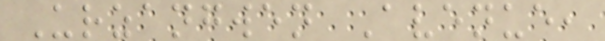Urzangwen Avenue,
